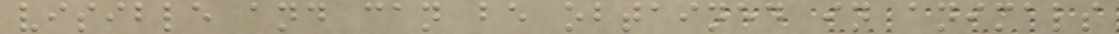visible and can be obtained in animals
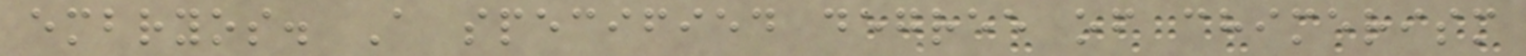embryos. A specified degree of chimerism
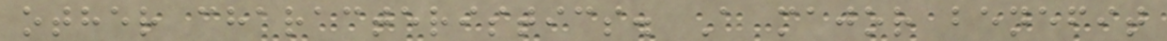other characteristics. A major benefit
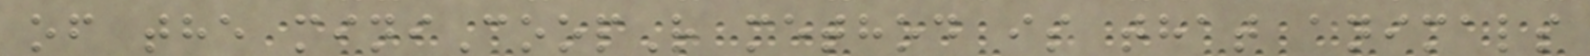of the miniCoopR method is that animals
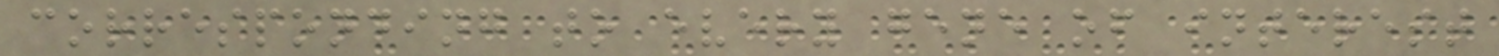corresponding to every gene of interest
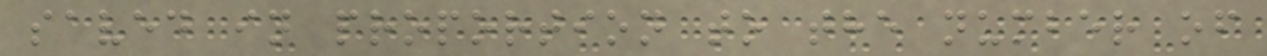saved in proportion to the number of
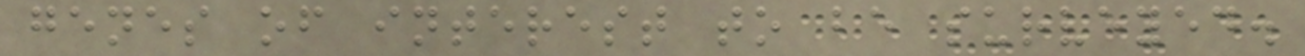genes of interest to be surveyed.
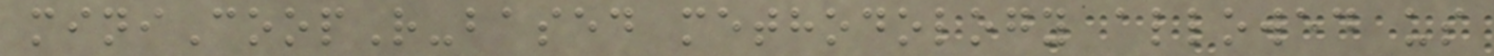miniCoopR-based methodology allowed us
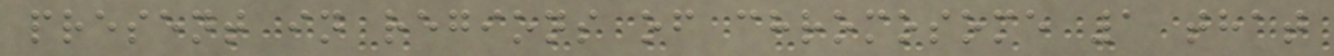present in regions of chromosome 1 that
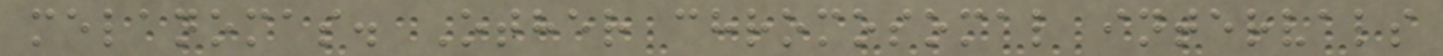melanomas. Other chromosomal intervals
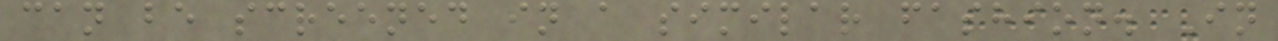can be screened in a similar fashion. In
